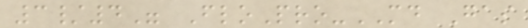3/4" FloPro-MD Gas
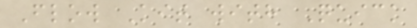Flow Kit with Quick
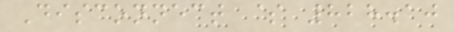Disconnect $ 828.10
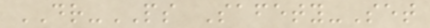DR-PS Safety-Set
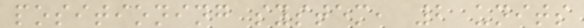positioning system, 2 units
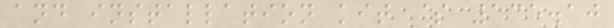and installation kit $ 135.10
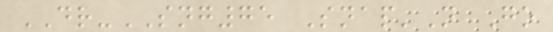DR-SNG75 Snap'N Go
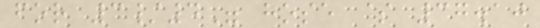for 3/4" hose $ 37.10
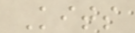Kits
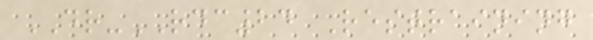DR-RDC24 Restraining
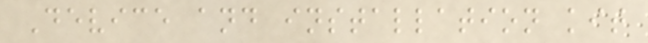Device and installation kit
